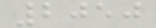2050
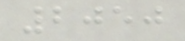2050
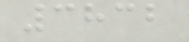3832
